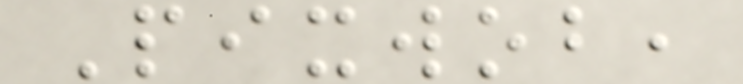Pixwob,
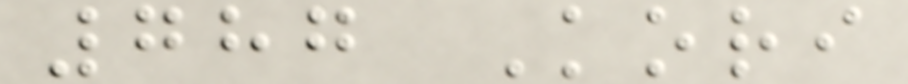787 Kori
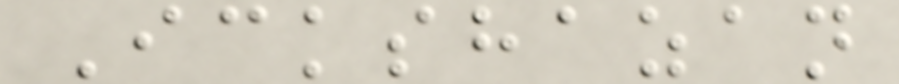Ickshazan
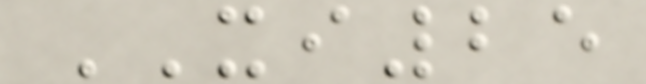XI25
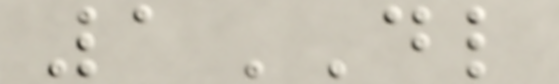1DL
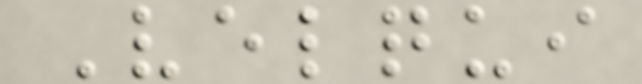Velqui
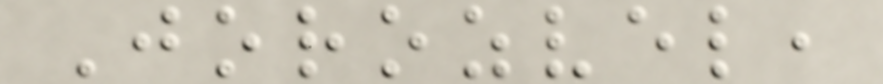Jorozvel,
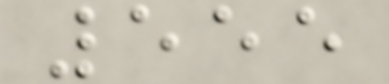555
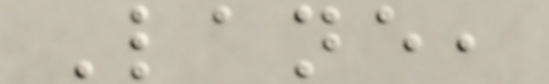Lane,
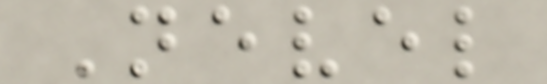Nevel
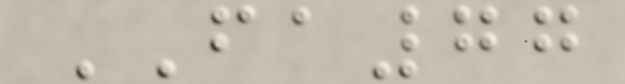FA77
